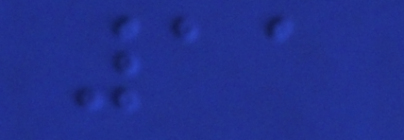11
